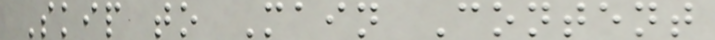Skip to Main Content
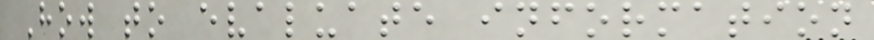How to evaluate information
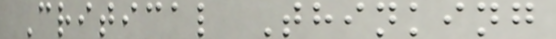Critical Thinking
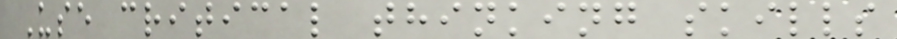Use critical thinking skills
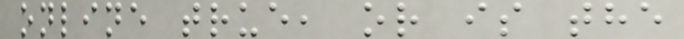online true, or is the
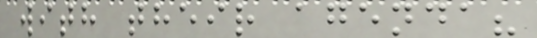with their agenda?
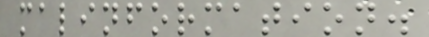malinformation.
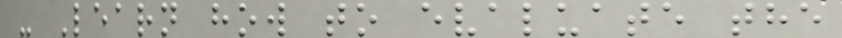- Learn how to evaluate the
